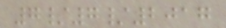7/7/2017
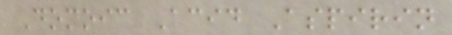Domoic Acid Aspirin
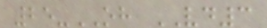25-OH VD3
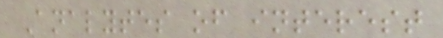Analytes of interest
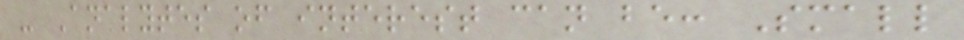- Analytes of interest can be: Small
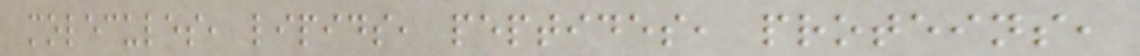molecules, lipids, peptides, proteins,
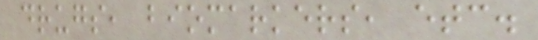drugs, biomarkers, etc.
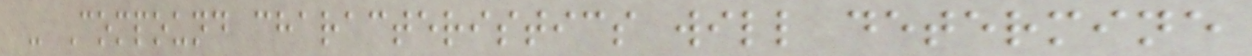- Compound characteristics will determine
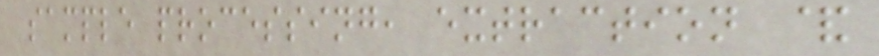sample processing, extraction &
